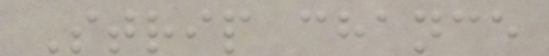Strip chance
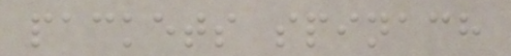packets spinach
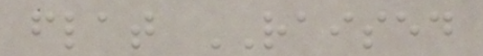flat RAISED
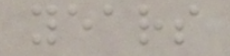years
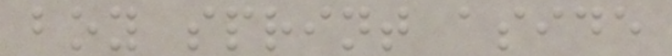boy sprint aside
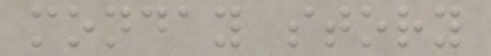monday story
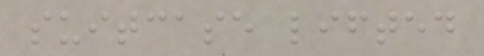suitcase lifted
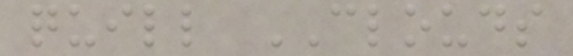quill CLOUDS
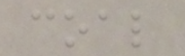coal
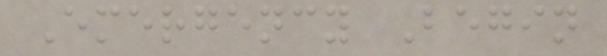Emergency Begin
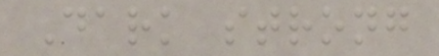Dark strong
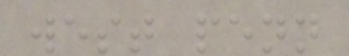west penn
